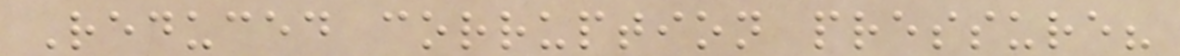Reduced corruption pressure?
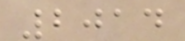2014
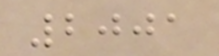2001
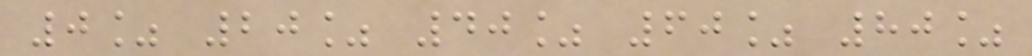0% 20% 40% 60% 80%
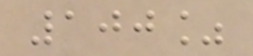100%
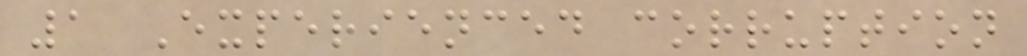1 Experienced corruption
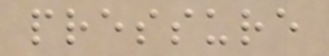pressure
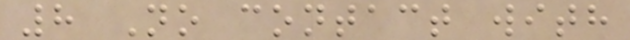8 No contact with
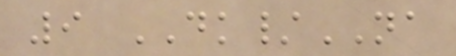9 DK/NA
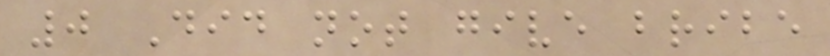0 Did not give bribe
